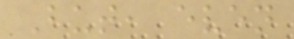But, even
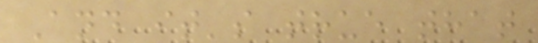And it's true that
